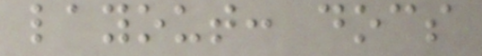layout: docs
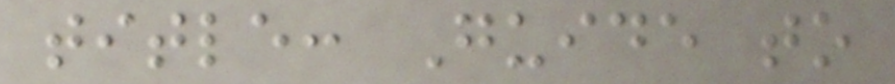title: Guide to
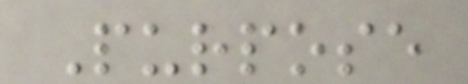Purpose
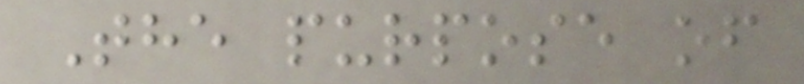The purpose of
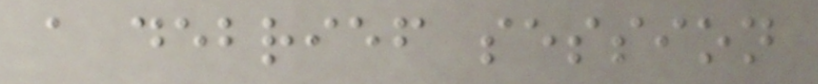a debrief session
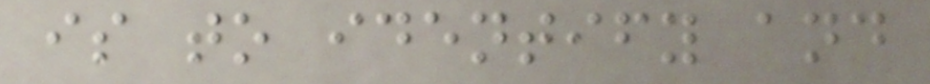is to identify and
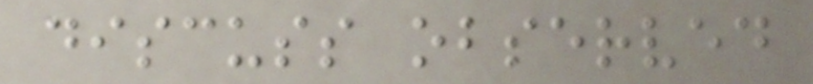discuss observed
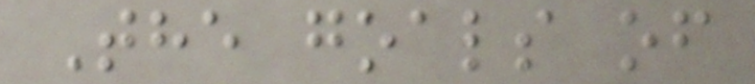The goals of
